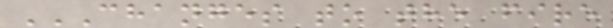CHANGES TO THE FIRE
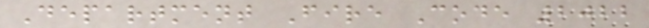Department Fire Code 2022
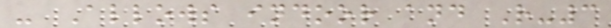- Allows indoor and R-3
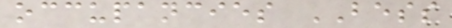occupancies BESS
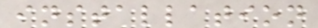installation
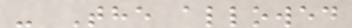- The allowed
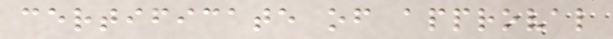certificate of approval
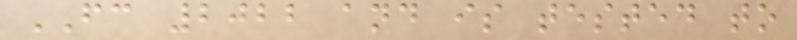FC 2022 and is tested to
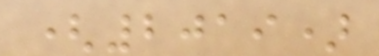(2019)
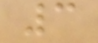3
